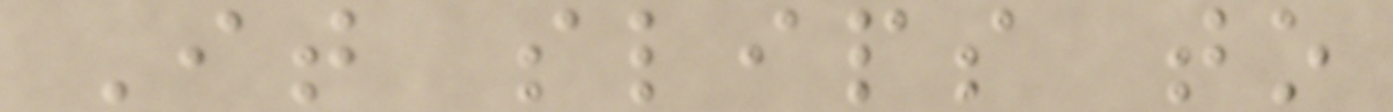It slips to
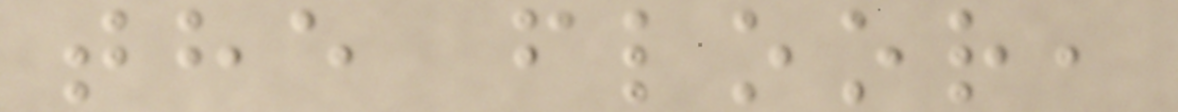the floor,
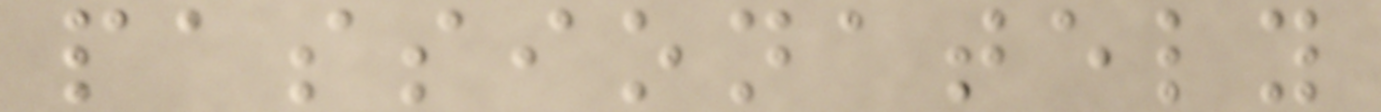passionately
